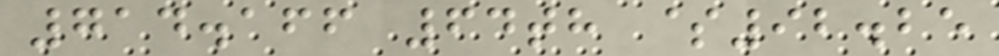714.166 64th $92.25
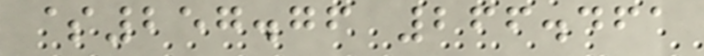$257.76 266.461
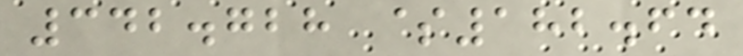342.728 $182.64
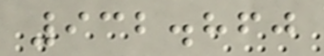932.860
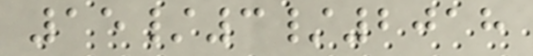15/3/2018
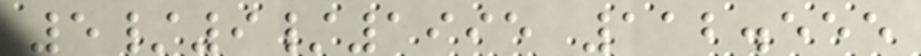5/9/1995 112.555
